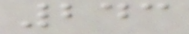243
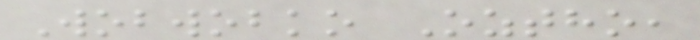Wobwobko Oztho,
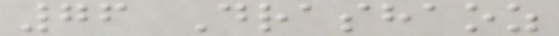76 Drashaoz
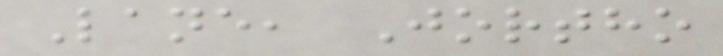Lane, Jortho
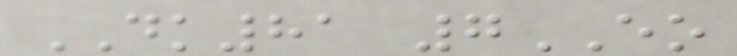DK81 7EO
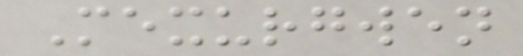Mexurgwen
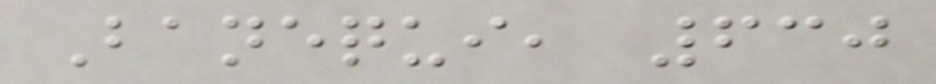Banequi, 630
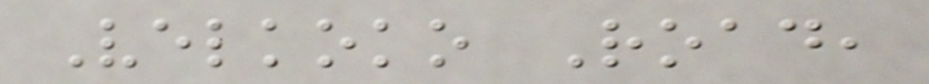Velkoko Road,
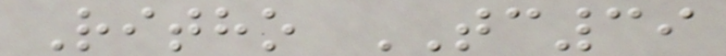Ritho TC39
